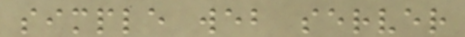simple web server
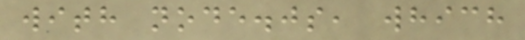with node.js, which
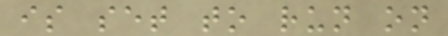is set to run on
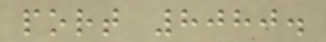port 8080.
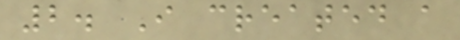2. I created a
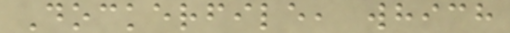Dockerfile, which
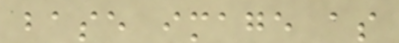base image as
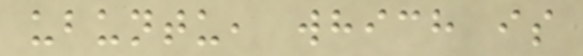ubuntu, which is
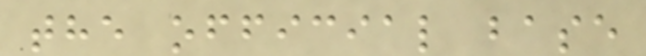the official base
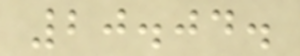20.04.
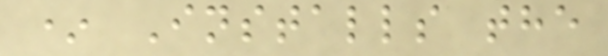* Installs the
